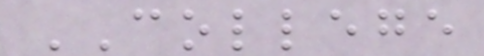COLLEGE
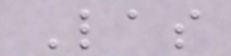Las
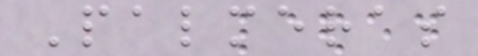Palmeras
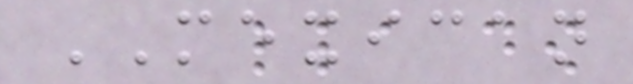MEXICAN
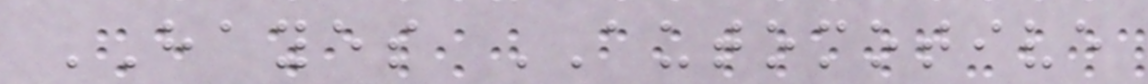HAYES AUTOMOTIVE
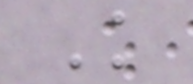K
